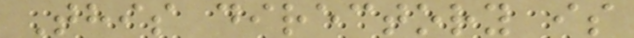This directory is
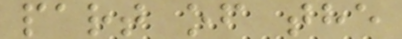part of the
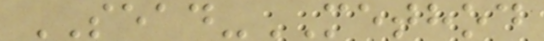SEAD-METHOD
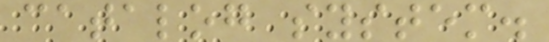catalog system.
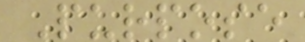Purpose
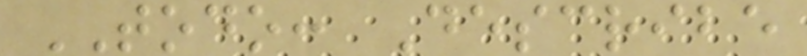TODO: Describe
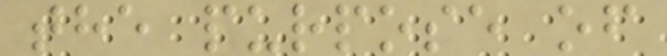the purpose of
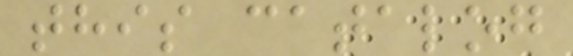this catalog
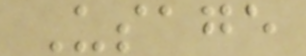Usage
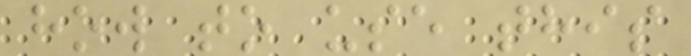how to use this
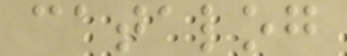catalog
